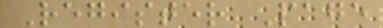Register Page
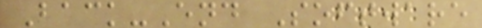Back-End Software
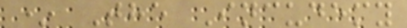* The Incudemy
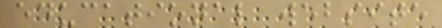educational website
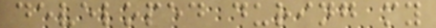developed during my
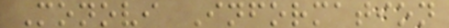Monovi Information
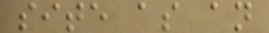site as an
